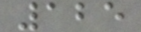125
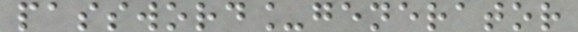password_generator
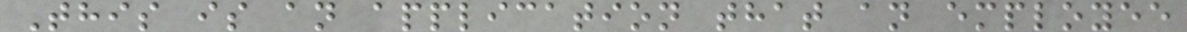This is an application that an employee
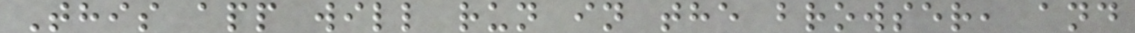This app will run in the browser, and
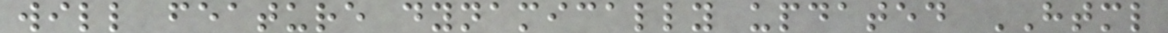will feature dynamically updated HTML
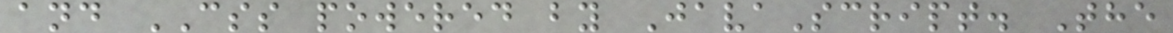and CSS powered by JavaScript. The
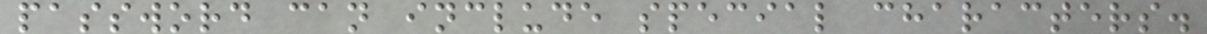password can include special characters.
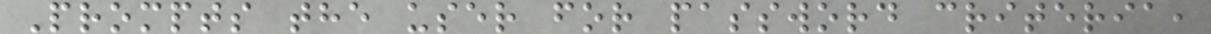Prompts the user for password criteria,
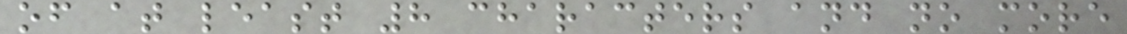of at least 8 characters and no more
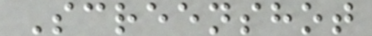Screenshot
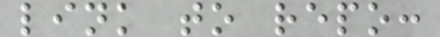link to repo:
